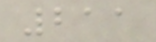211
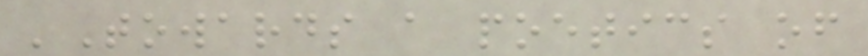'Towards a poetics of
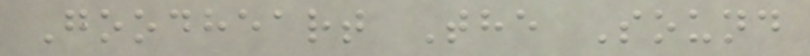Goodheart The Sound
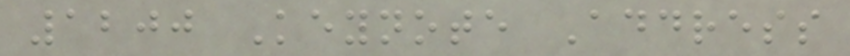1200 Keynote Address
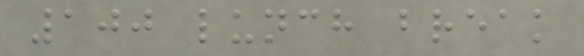100 lunch break
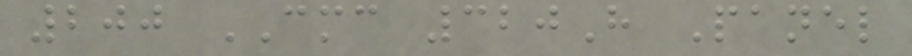200 CMC 320H Panel
